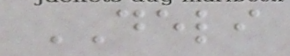DELI
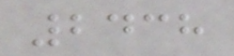2438
